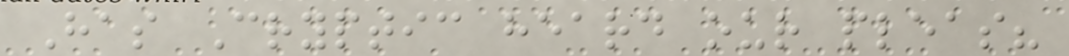Has Cryptic heard our pleas?
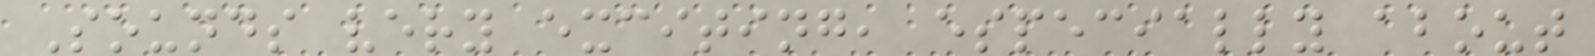Sounds very exciting, especially about
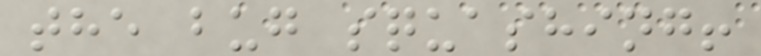the bug squashing!
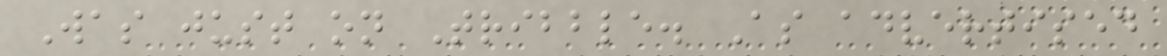Was just on Tribble. As advertised
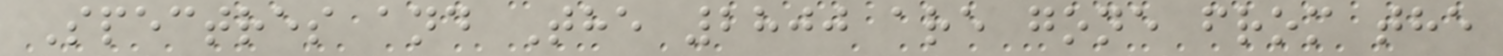Spectres and The 2800 are gone from the
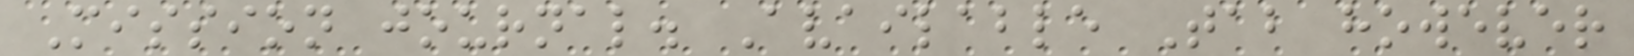Mission journal. Available Tab however
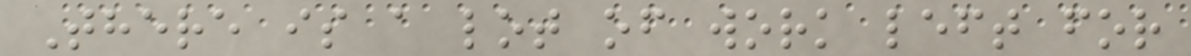There is a lot of work left for
